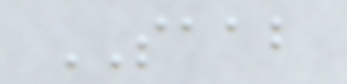SAAB
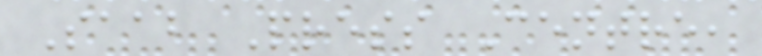Saab Press Centre,
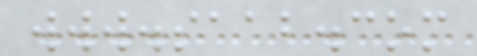www.saab.com
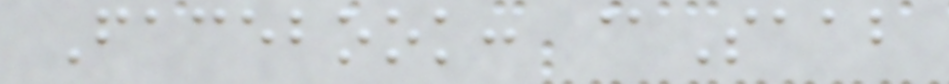Facebook: @Saab
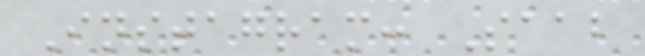Instagram: Saab
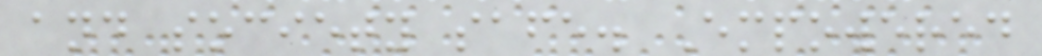and society safe. Empowered
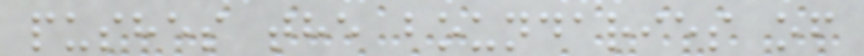pushes the boundaries of
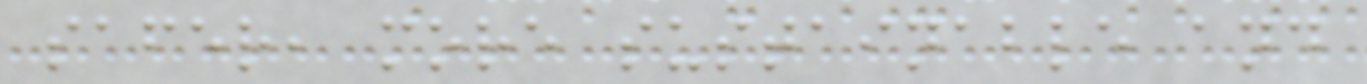safer, more sustainable and
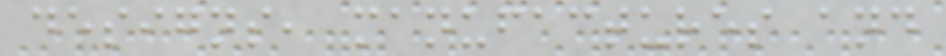designs, manufactures and
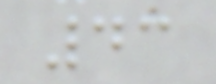43
